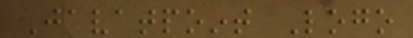Javatpoint Logo
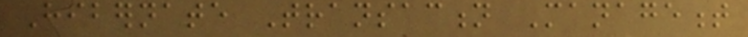Hibernate Transaction Management
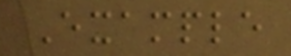Example
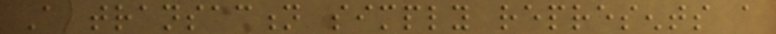A transaction simply represents a
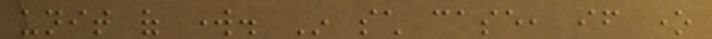unit of work. In such case, if one
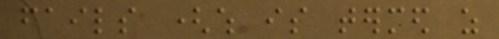fails (which is termed as
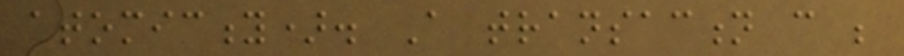atomicity). A transaction can be
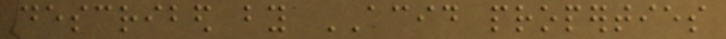described by ACID properties
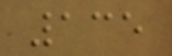135
